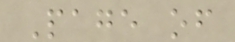Page of
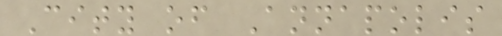City of Annapolis
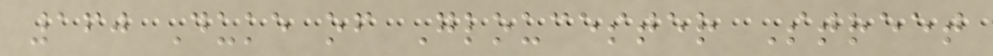160 Duke of Gloucester Street
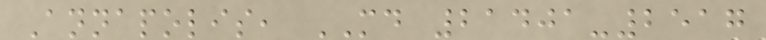Annapolis, MD 21401-2517
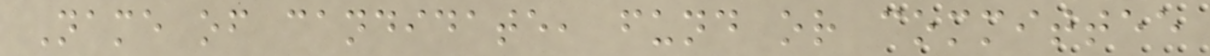Name of candidate, fund or committee
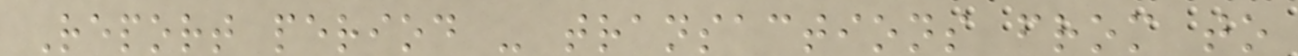Report period - transactions from to
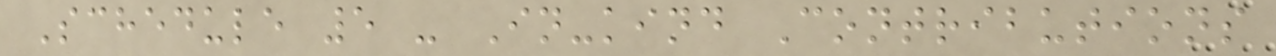Schedule 5 - In-kind Contributions
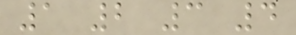1 2 3 4
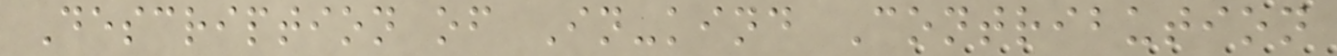Description of In-kind Contribution
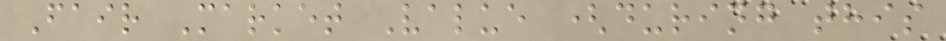Fair Market Value (during this
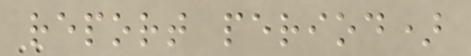report period)
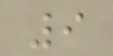9
